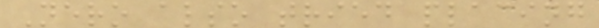Nero also tried placing
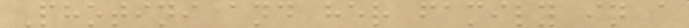Photini and her family in a
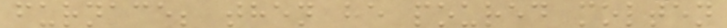furnace; then he poured molten
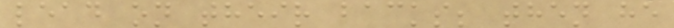lead on their backs; then he
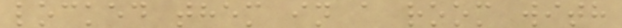locked them in a room with
